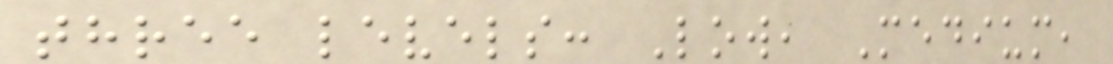three levels: Low, Medium,
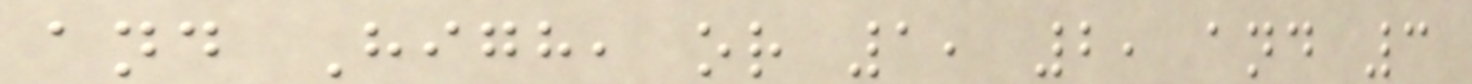and High, or 1, 2, and 3
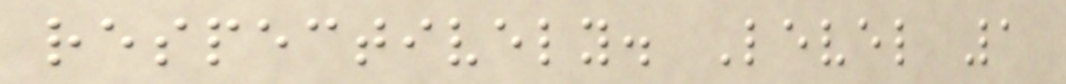respectively. Level 1
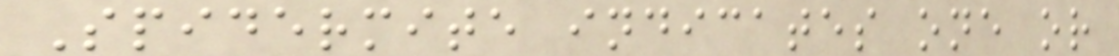Spidermite indicates one or
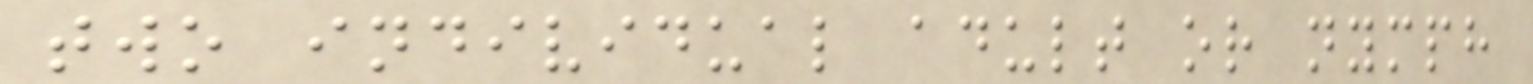two individual adult or nymph
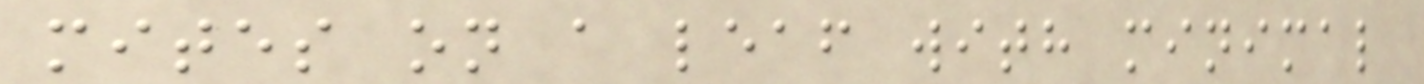mites on a leaf with minimal
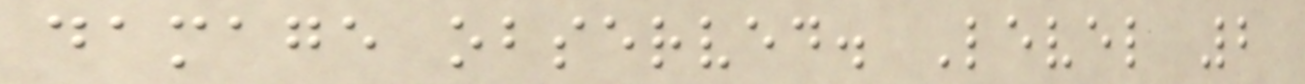damage observed. Level 2
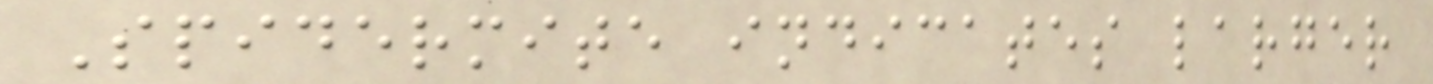Spidermite indicates larger
